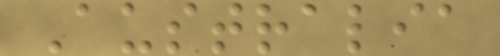Australia
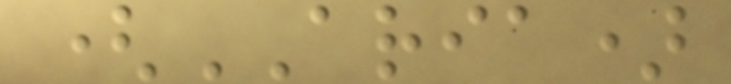(ARIA)
